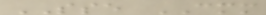SSE CMM
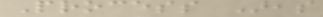Process Areas
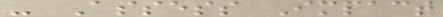- Assess Impact
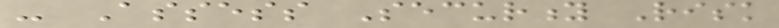- Assess Security Risk
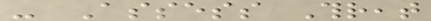- Assess Threat
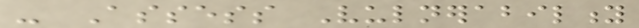- Assess Vulnerability
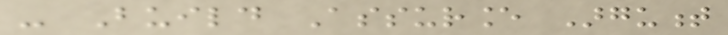- Build Assurance Argument
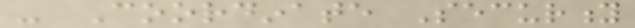- Coordinate Security
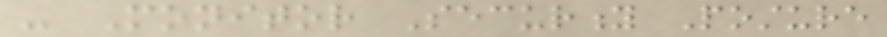- Monitor Security Posture
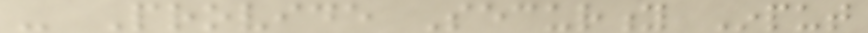- Provide Security Input
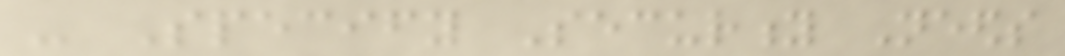- Specify Security Needs
